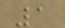1
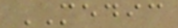MEDIC
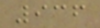936
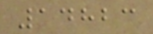14823
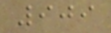909
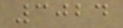3024
